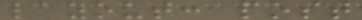layout: post
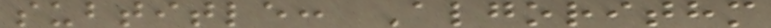subtitle: Algorithm
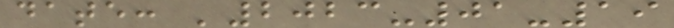date: '2023-01-19
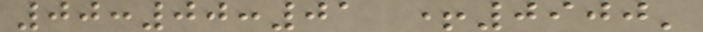00:00:01 +0900'
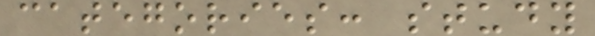categories: study
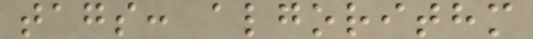tags: algorithm
